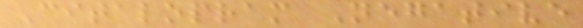Citalopram Negative
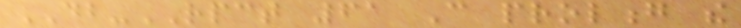DB-RPCT 61 Can prolong the
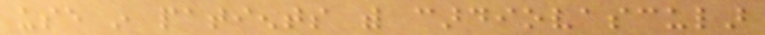use in patients with cardiovascular
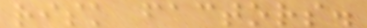risk factors.
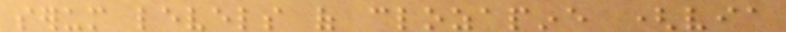serum levels of clozapine (via
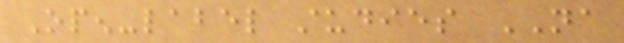Open-label studies NA
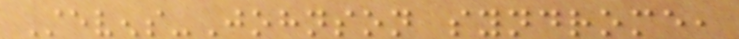Stevens-Johnson syndrome,
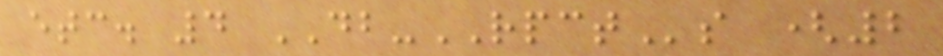etc. 4 DB-RPCTs (2
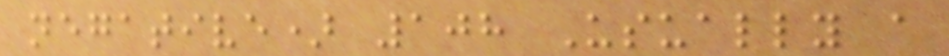negative) 108 Usually a
